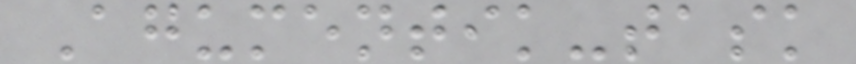Agumentik-task
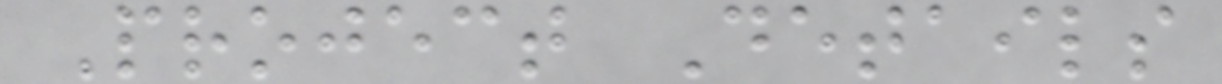Project Details
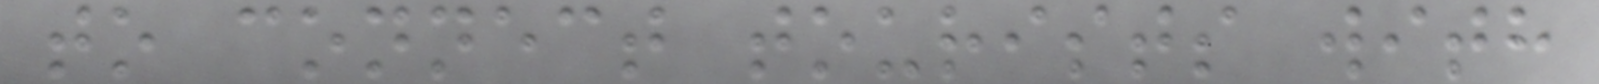to connect tourists with
